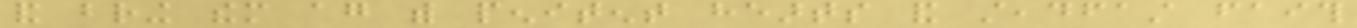and bring them again with penitent hearts and steadfast faith
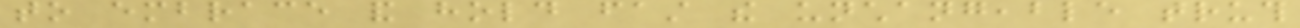to embrace and hold fast the unchangeable truth
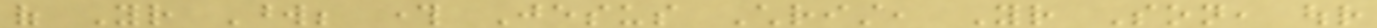of Your Word; through Jesus Christ, Your Son, our
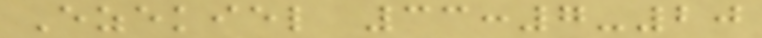Ezekiel 33:7-20
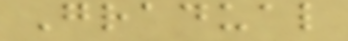Gradual
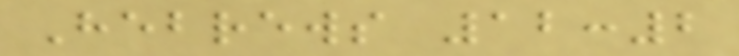Hebrews 12:2
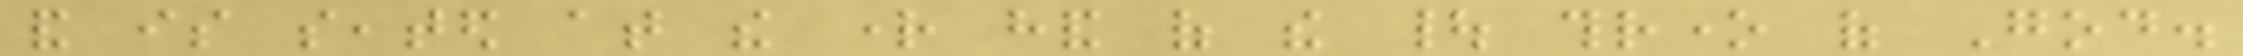and is seated at the right hand of the | throne of God.
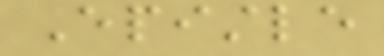Epistle
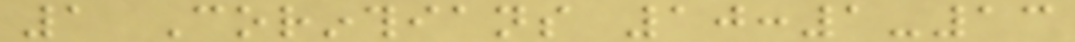1 Corinthians 10:1-13
